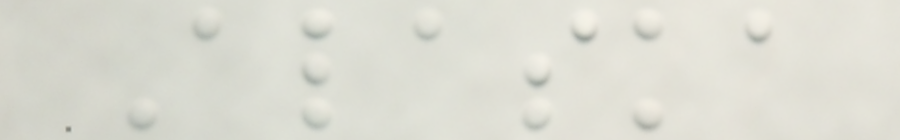Alaska
